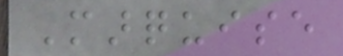Marquise
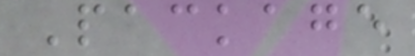Package
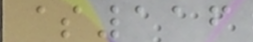$116
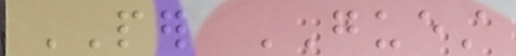PER GUEST
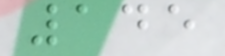145
